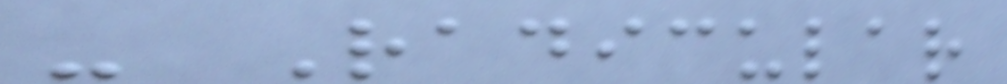- Radicular
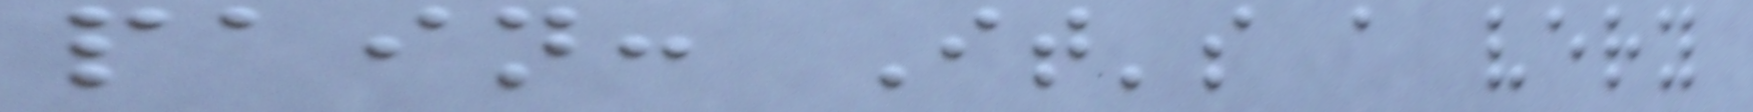pain: It's a very
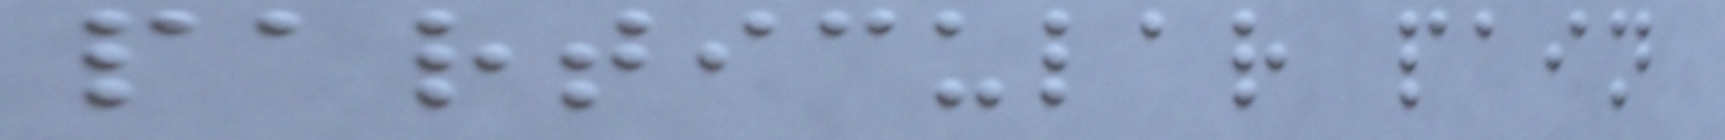particular pain
